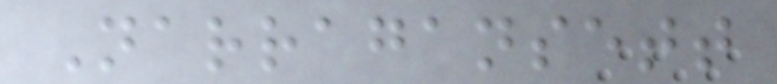Narragansett
